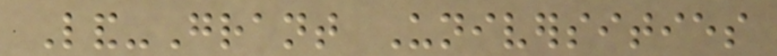Land-Grant Universities
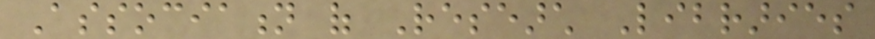Association of Research Libraries
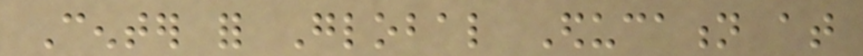Center for Global Education at
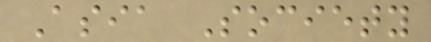Asia Society
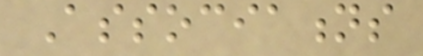Associations
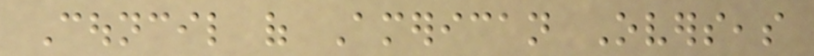Council of American Overseas
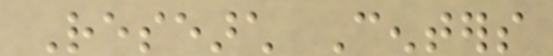Research Centers
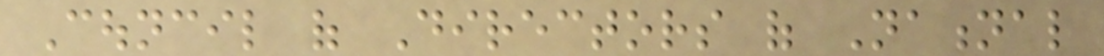Council of Directors of National
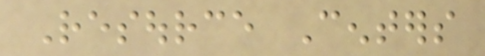Resource Centers
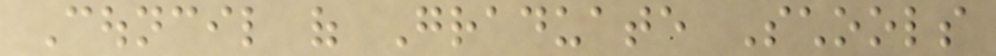Council of Graduate Schools
